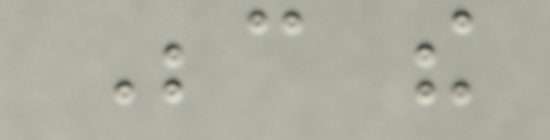Because the
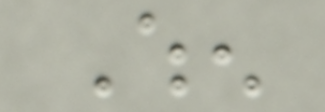When
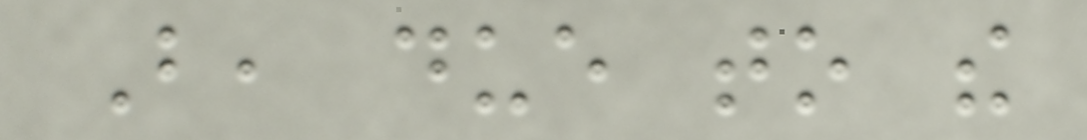But, due to the
